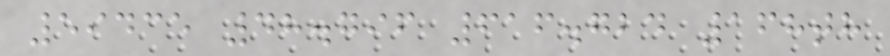59435 48.796 616.724 168th
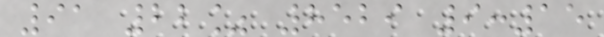91 22% 8529 9:15
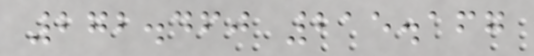272.460 215.167
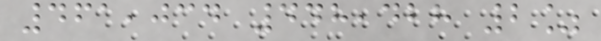461,034 448,428 2%
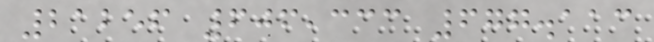21256 606,333 677.113
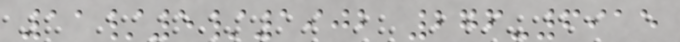11/5/1902 276-6915
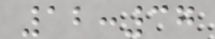12:37
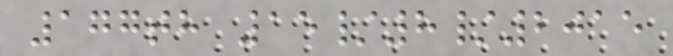177th 15/8/2015
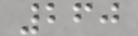260
